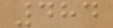484
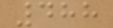488
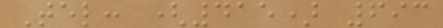Tel: (415) 693
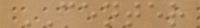CENTER
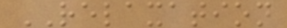RELAXATION
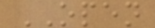OPEN
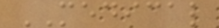MEDICAL
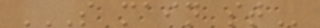S MAIN ST
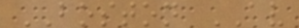BOSTON AV
